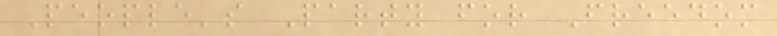People's Party for Freedom
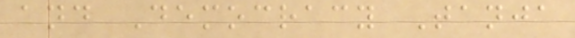and Democracy Tanja
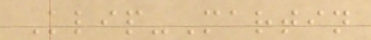Klip-Martin
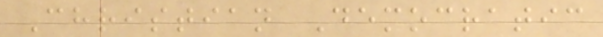Christian Democratic
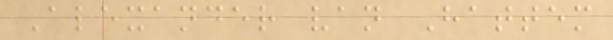Alexander van Hattem
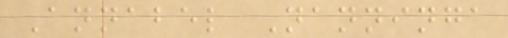Annabel Nanninga
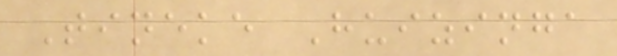Tineke Huizinga
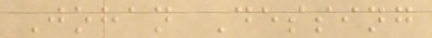Johan Dessing
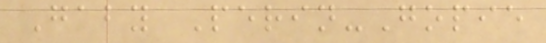Gaby Perin-Gopie
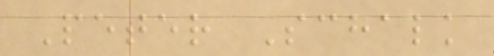Peter Schalk
